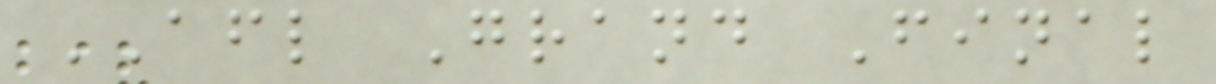AFL Grand Final
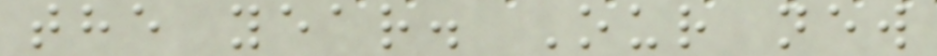the year. Our new
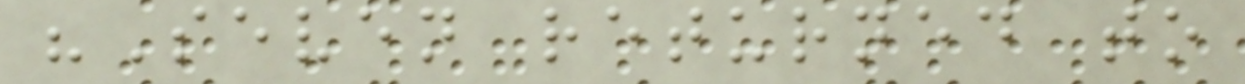"Seven returned to
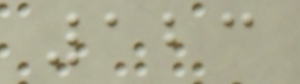123
